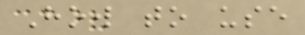How to use
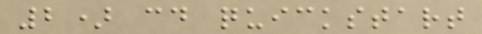2) cd quickstart
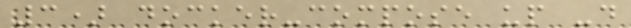3) docker-compose up -d
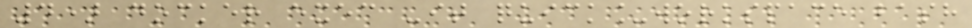4) docker exec -it quick_workspace bash
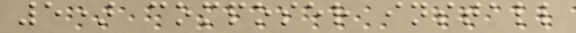5) composer install
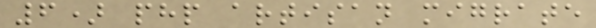6) php artisan migrate
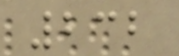232
